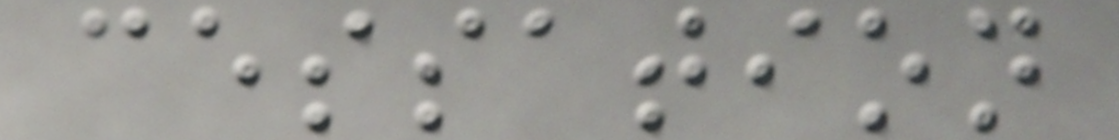cessation
